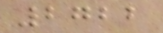2722
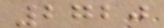2720
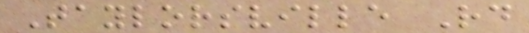Taylorsville Rd
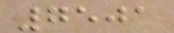7501
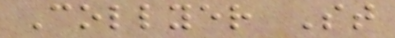Collyer St
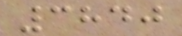3840
